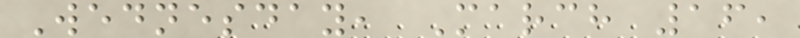Wednesday, March 16,
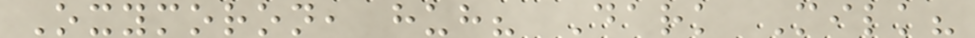Oxymoron, huh? Dark Milk?
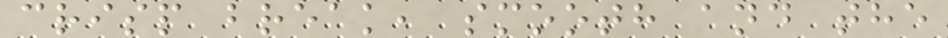crisp break, smooth and the
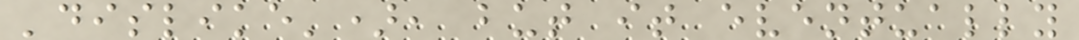'dislike'), but it eventually
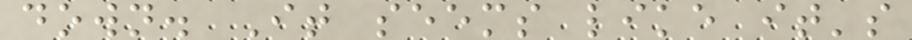down. It seems like it's
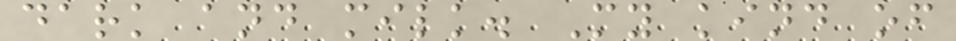dark and milk. My kind of
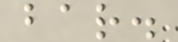bar.
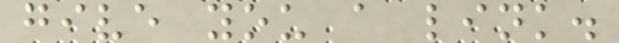give you a link.
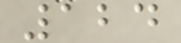124
